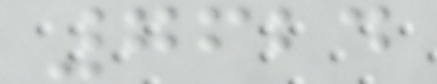7624
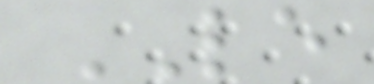LE
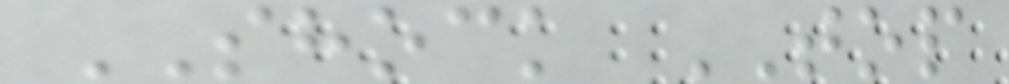SHOCK TOP
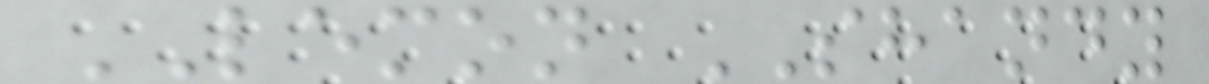LEMON SHANDY
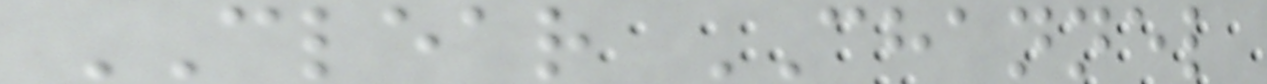CLEAR CHANNEL
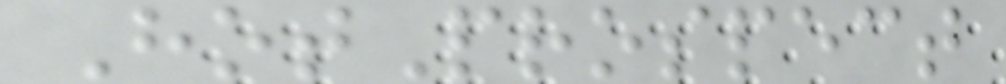HotProspect
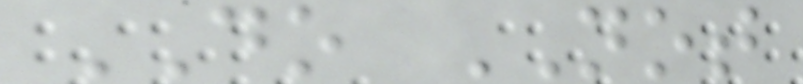DO NOT
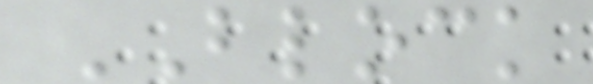BLOCK
